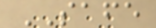SAFE
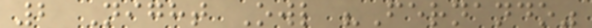2 Night Owl "Fernando"
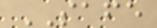SAFE
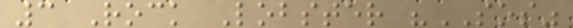3 Rock Lobster "SOS"
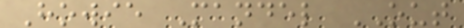Howie Mandel OUT
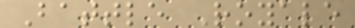Battle Royale
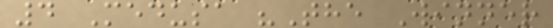4 Medusa "The Winner
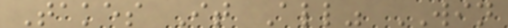Takes It All" WIN
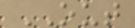OUT
